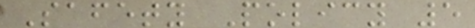Safety Policy 5
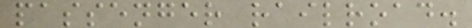passenger railroad.
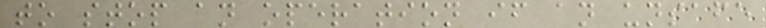to stop an operation if an unsafe
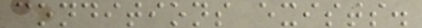conditions exists.
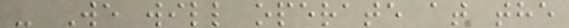- We will operate at the
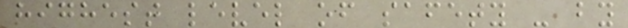highest level of safety - by
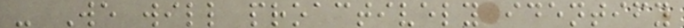- We will proactively identify
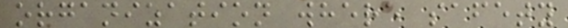organization where safety
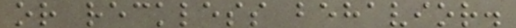or reckless behavior.
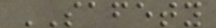SAFETY
